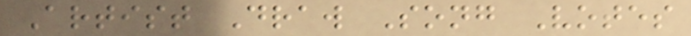Artist Draw Song Votes
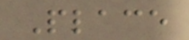Place
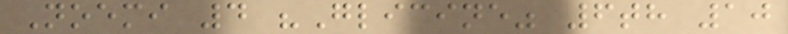Noemi 4 "Glicine" 6th 10
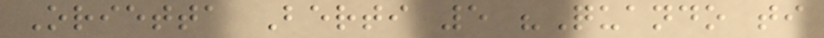Orietta Berti 5 "Quando ti
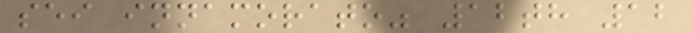sei innamorato" 12th 12
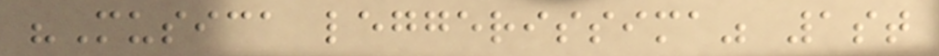"Musica leggerissima" 1st
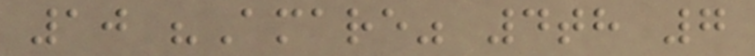10 "Amare" 4th 7
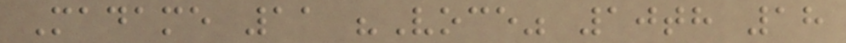Madame 11 "Voce" 10th 18
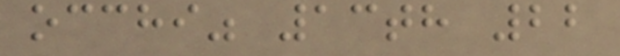occhi" 13th 22
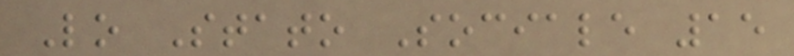Lo Stato Sociale 15
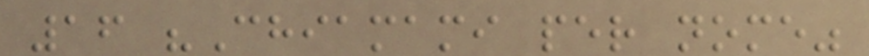16 "Chiamami per nome"
